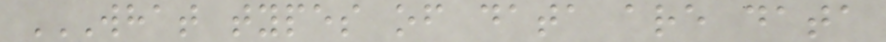WHAT TYPES OF DATA ARE DATA
